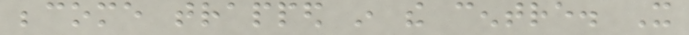become trapped in the centre. It
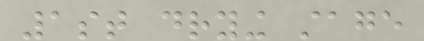1st drying stage
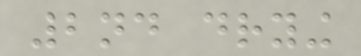2nd drying
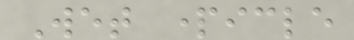Wet particle
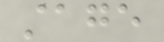stage
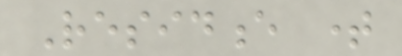Residence time
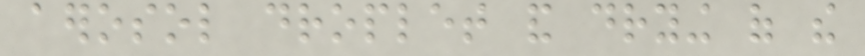aerosol droplet and drying of the
